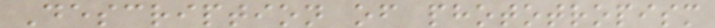Description of phototropism
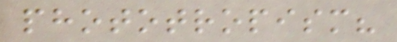phototropism?
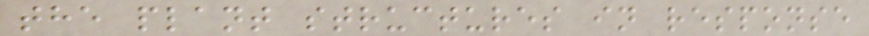the plant structures in response
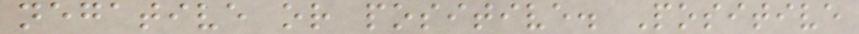negative or positive. Positive
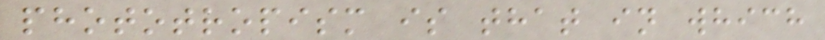phototropism is that in which
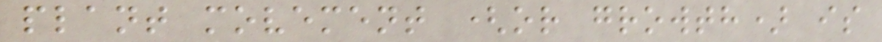plant movement (or growth) is
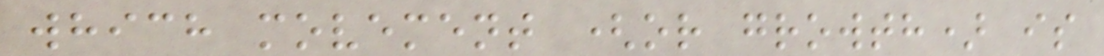which movement (or growth) is
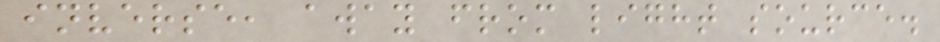inverse, away from light source.
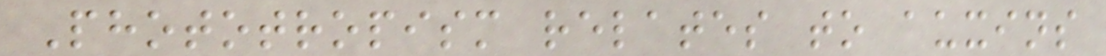Phototropism relates to auxins
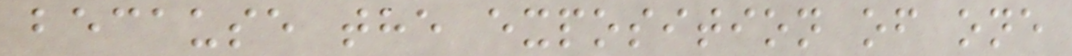because the exposition of one
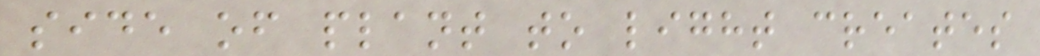side of plant to light creates
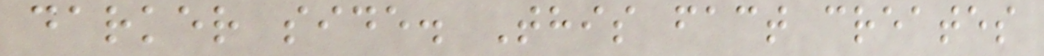darker side. This fact creates
